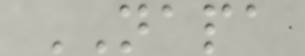NAPA
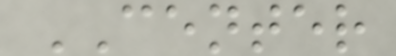CENTER
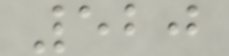520
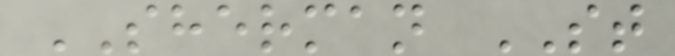SHERMAN ST
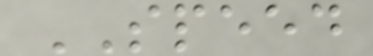SPEED
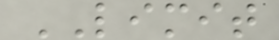LIMIT
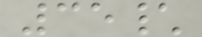35\
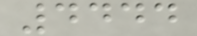4444
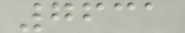7631
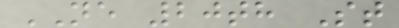NE 20th St
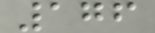176
